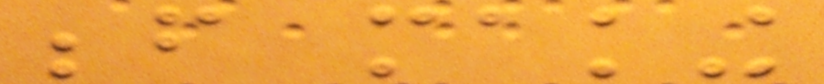before making
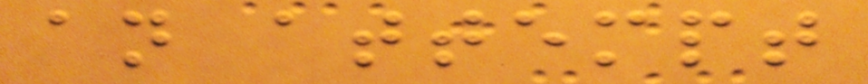an attempt
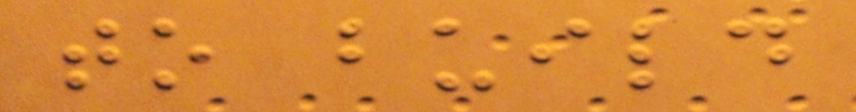to build
